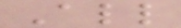All
